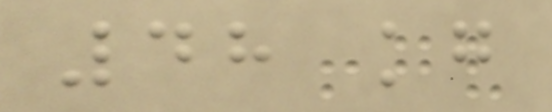48 kg
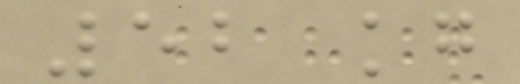52 kg
